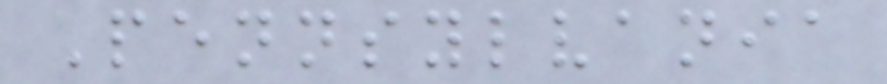Pennsylvania
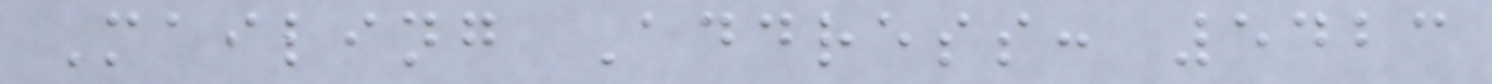Mailing Address: 5423
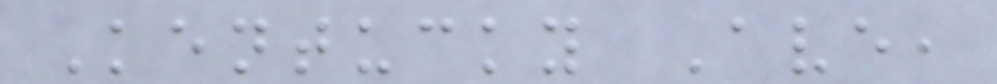Kentucky Ave,
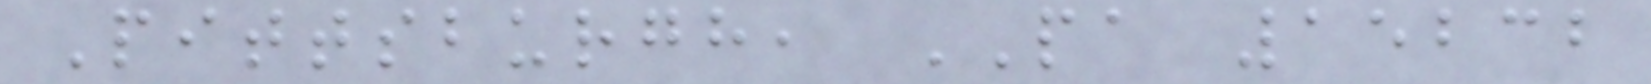Pittsburgh, PA 15232
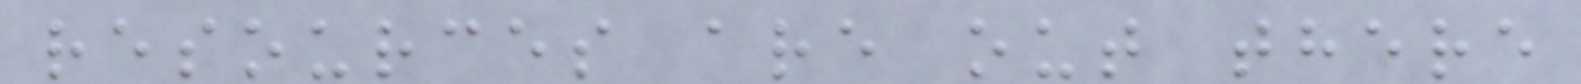resources are out there
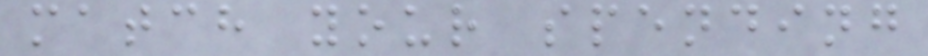match your spending
